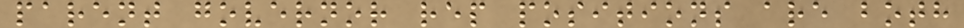parent governor rep positions are both
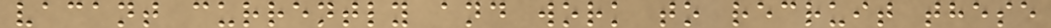vacant currently and work to recruit these
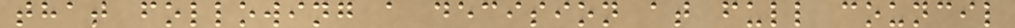that following a decision at full council
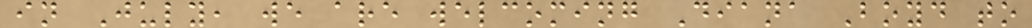in July, we are welcoming Diana Boyd to
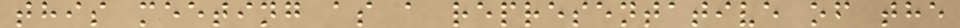this meeting as a representative of the
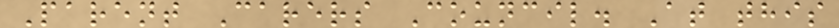Parent Carers Council. At this
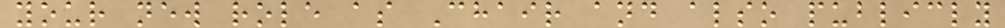your new role as Chair and also publicly
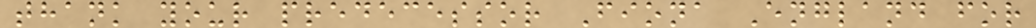thank your predecessor Fiona England for
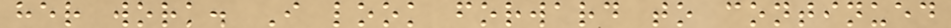her work. I look forward to continued
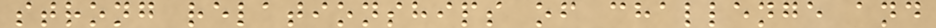strong relationships of challenge and
